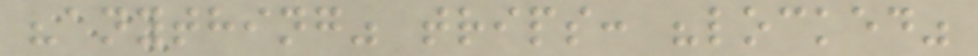"anything" trips: "locked"
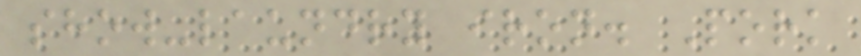show-laundry iron. Pork
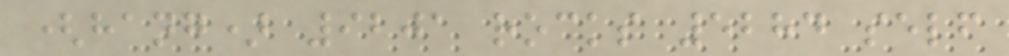(hang) 9201 rocks 5284 self
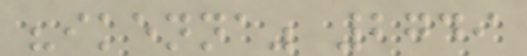"ikenna" 2749
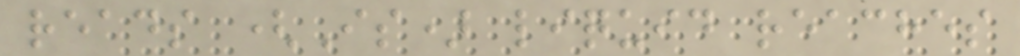reads (Is) liquid reaches
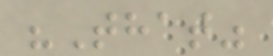"That"
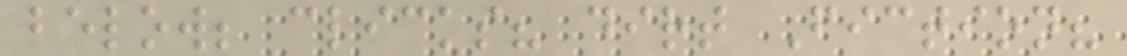below; clicks? dirt Fiction?
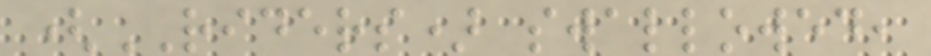(RIDERS) swallowed,
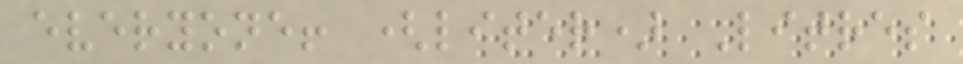everyone! (liter) Litres
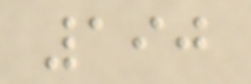190
